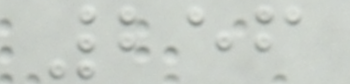256
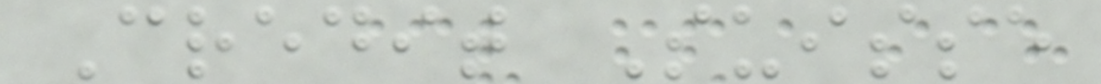Credit Suisse
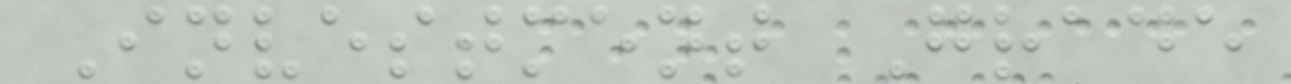Investment Grade
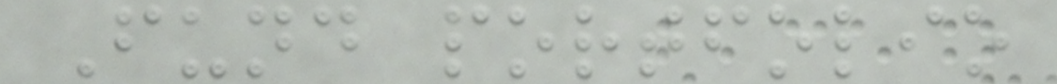Fund portfolio
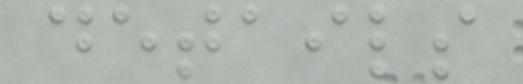details
